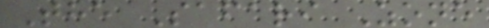The Safari Zone
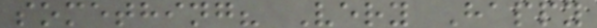something? Very Happy
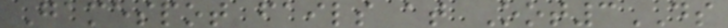Gamespot fails at Oot3DS
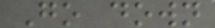Go down
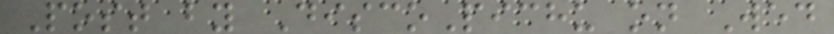Post by DiscoPichu on Wed
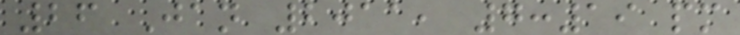26 Jan 2011, 7:19 pm
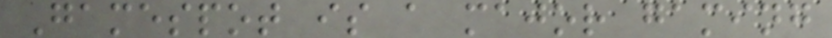Gamespot is a major gaming
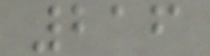216
